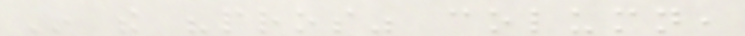In the "pros" column,
